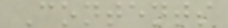Contents
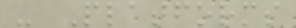- Platforms
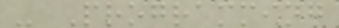- Programming
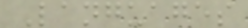Languages
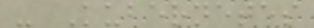- Kubernetes
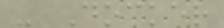- Docker
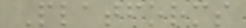Platforms
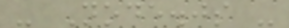- Node.js -
